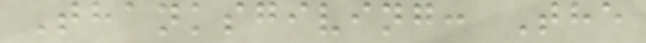Thanksgiving: The
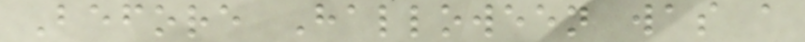Before Halloween was a
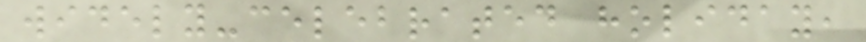widely-celebrated holiday,
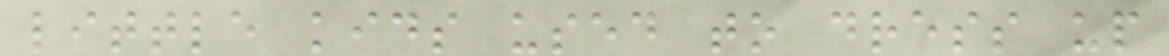little kids used to dress up
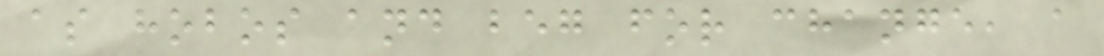as hobos and beg for change, a
